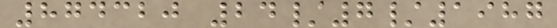874320 24/7/1987
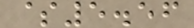$5.56
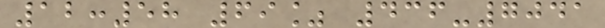12:58 69% 436-7041
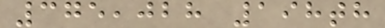375,028 198th
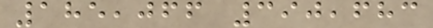185,066 390,683
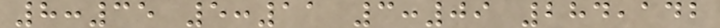8:35 5:11 3:09 284,142
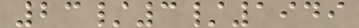23/3/1949
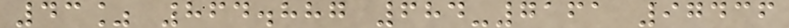43% 864.887 684-7161 97436
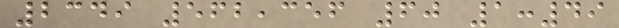2349 562,356 60 1:49
